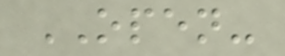OPEN-
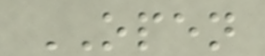OPEN
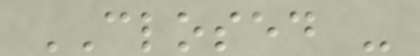CLOSED -
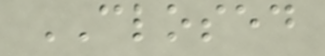CLOSED
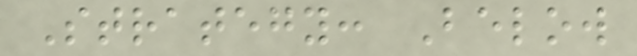Strategy: Below
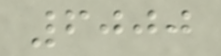6000
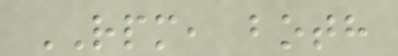RPM, both
